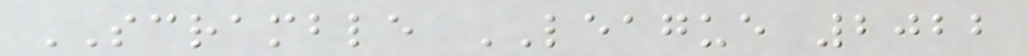SCRAMBLE LEAGUE 2022
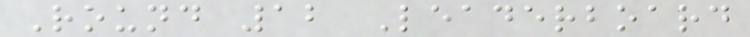Round 12 Leaderboard
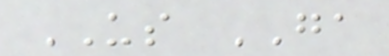US GA
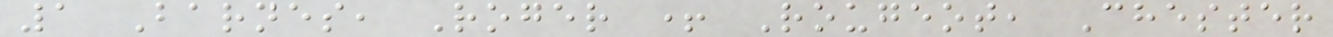1 Barnes, Roger + Rougeot, Chester
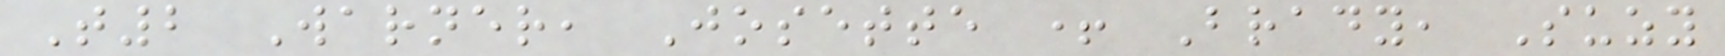T2 Warner, Josette + Brady, Suzy
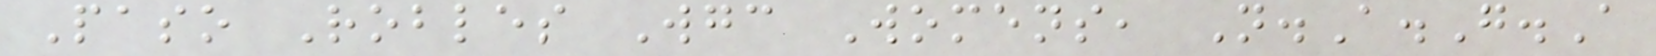Paso Robles Wgc Womens, N.A.G.A
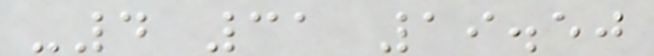-4 31 19.50
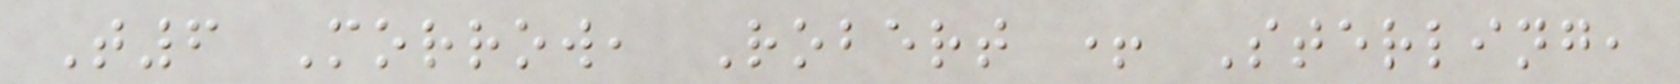T6 Morrow, Robert + Sterling,
